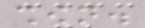shown.
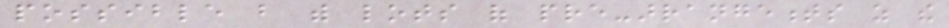possible but with lots of pre-arrangements as the
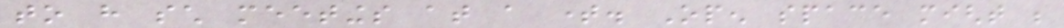to have such meetings at a time. Open space might be
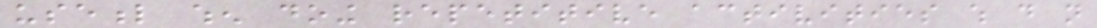useful when doing repetitive activities which do not
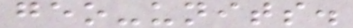geo-units.
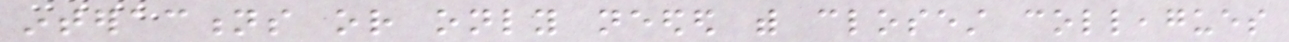interactions or only needed with closest colleagues
